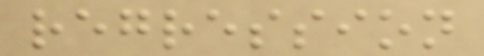regression
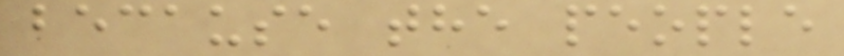because the people
